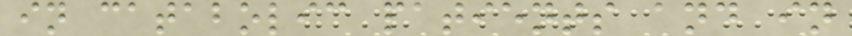in catabolic patients and in
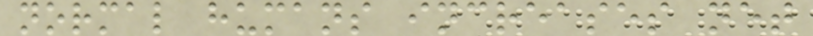normal humans increases net
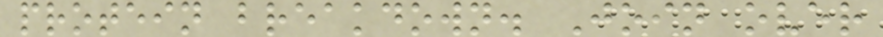protein breakdown. Join over
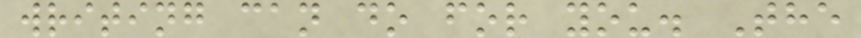writing can do for you. The
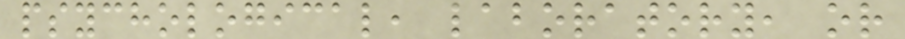psychological, laboratory, or
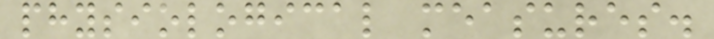physiological measures.
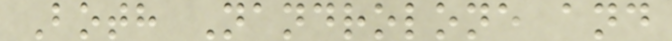Both Nandrolone and
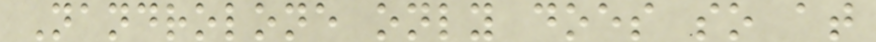Nandrolone only does so at
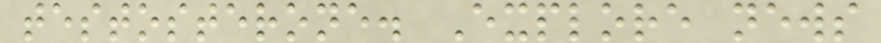testosterone. Explore news
